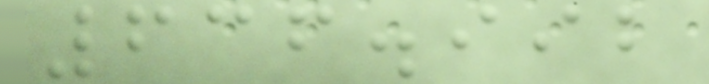636.992
